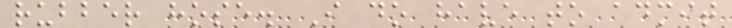rubber hose. I do have to admit
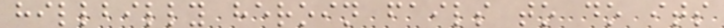hillbilly heroin fails to do its
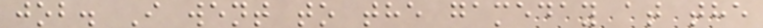job. I went to the gameday at the
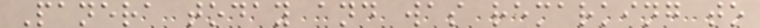Panera today and was remarking to
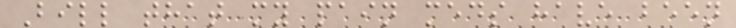Bill that my pain meds have been
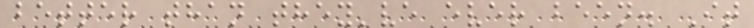better than they've ever been. It
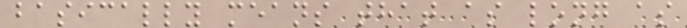basically means that as long as
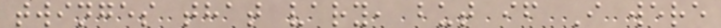twinges that vary, but if I were
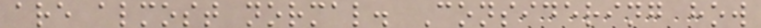are almost normal. Considering how
